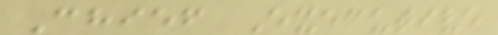Chief Executive
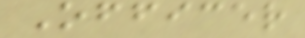Officer
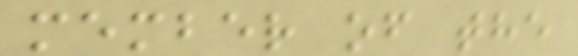member of the
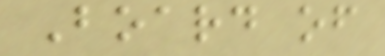Board of
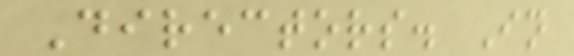Directors. In
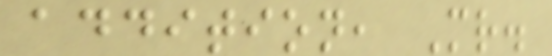addition, Mr.
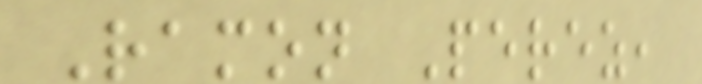Ramon Perez,
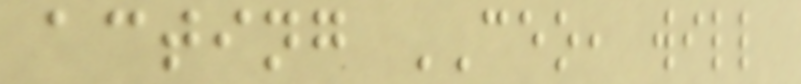acting CEO, will
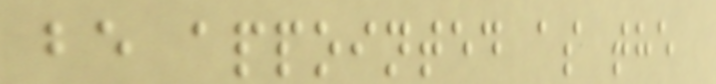be appointed as the
